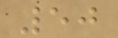50
